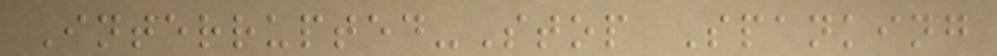Interrupted-Stop Spanking
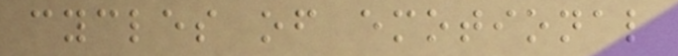cycles of emotional
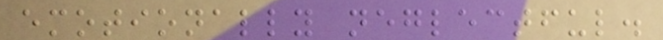emotionally neglectful.
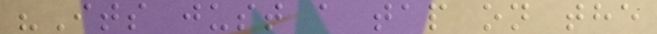"Its just a tap on the
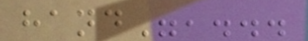hand",...
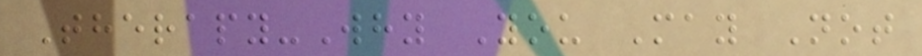Therapy-Why You May Not
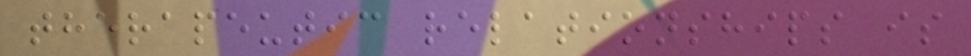therapeutic relationships is
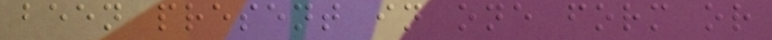been present in one form or
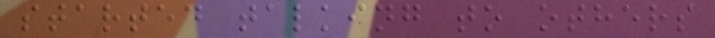started talking to others
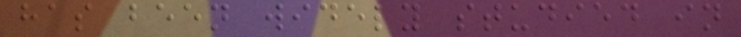has been widely studied in
